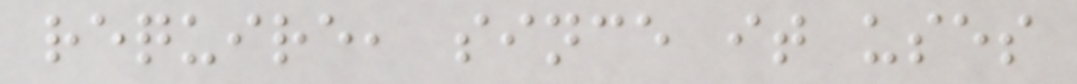require, since it uses
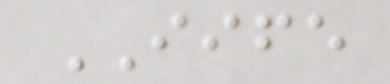IIFE
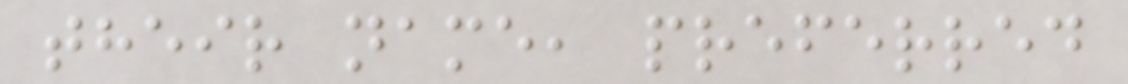their name, preferred
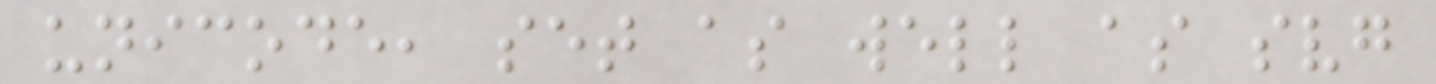unicode, set as well as svg
